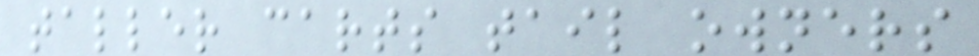taller carts tail owners
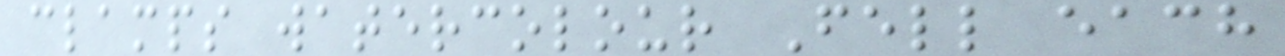clamps watercolour Fell each
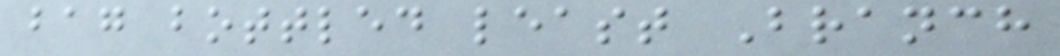bag bottled least Branch
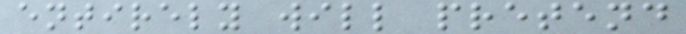entirely will pretend
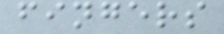fingers
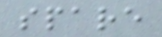spare
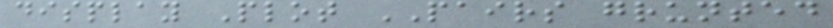display Plot PAIRS grunted
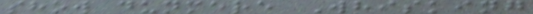show dunmere Whisking
